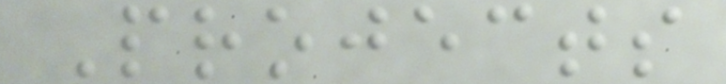Projects
